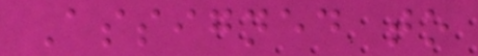Assigned to
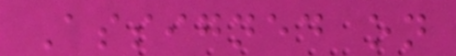Assigned on
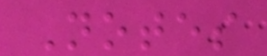Notes
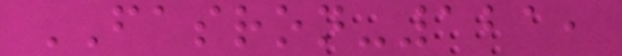FASRON-121,
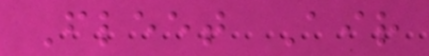Fleet Air
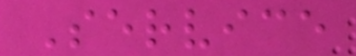Service
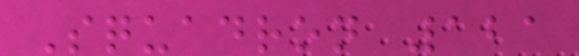Squadron 121
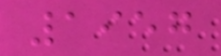1957
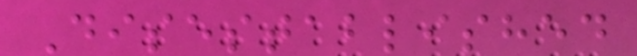Disestablished
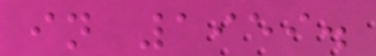in 1959.
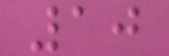10
